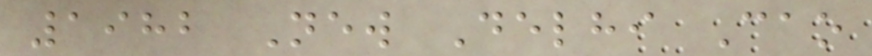1982 New Delhi Cao
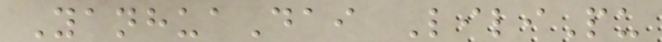YanhuaDai LiliPu
